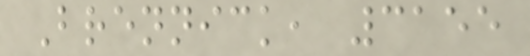Brennick, 3155
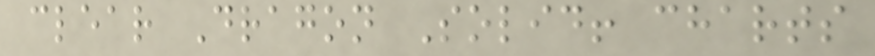clear Dragon Solid! charts
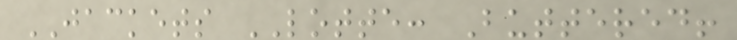JACKETS LOTTE: Buttered!
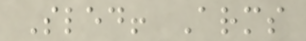Sled! Arms
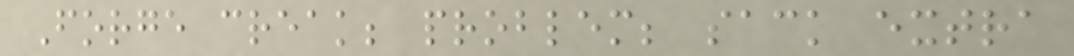Forge creak; problem; sack extra
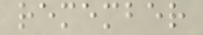remember
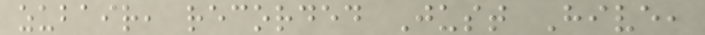zubair, recorded Just Hive,
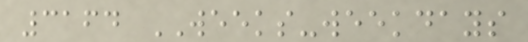3164 WEEKS-weekdays
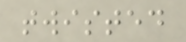twisted
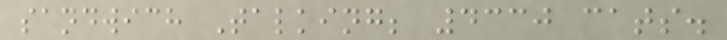sandwich Talking; 4330 cats.
